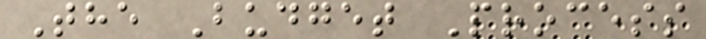The Budget Process
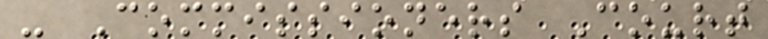- Commissioners Court
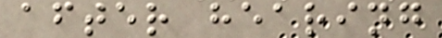after hearing
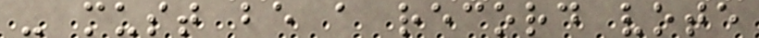- must be a record vote
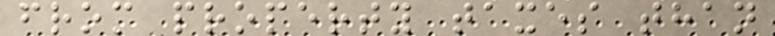from property taxes than
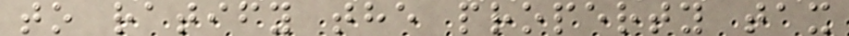to ratify the property tax
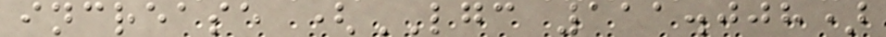increase (LGC 111.008)
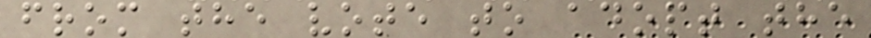from the vote to adopt the
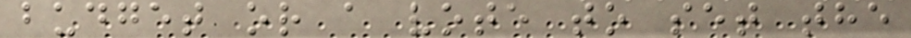budget or a vote to set the
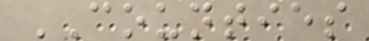COUNTIES
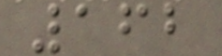162
